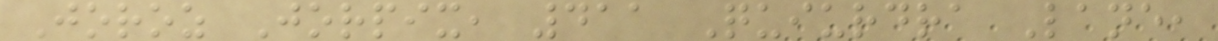Joroz Jorpix, 411 Quiurdra Lane,
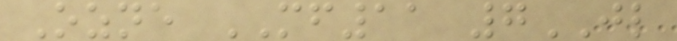Ozne MF11 7JL
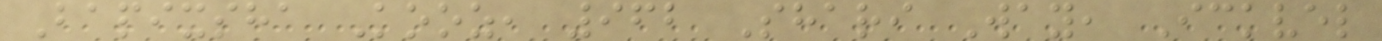Bapixsha Kooz, 962 Shari Way, Ickvel
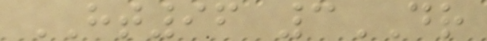HT96 3DR
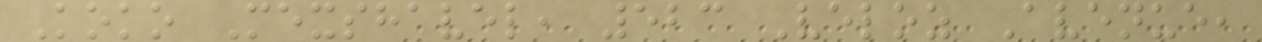Koko Mexshavel, 523 Veloz Avenue,
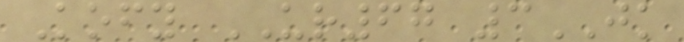Kofy UR67 3JK
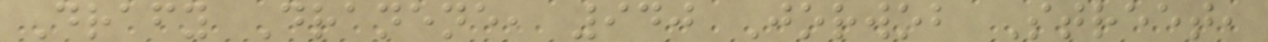Drafy Dranene, 940 Jorwob Street,
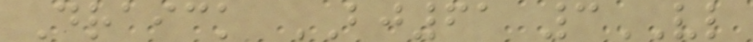Draick BJ61 3VL
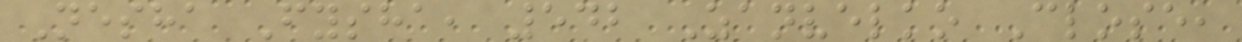Nesha Fysha, 542 Zanvelko Close,
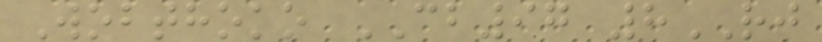Wobthoko CB97 8RJ
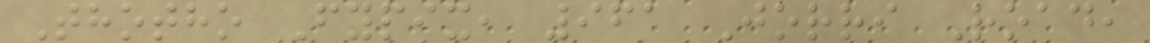Thotho Fypix, 961 Jorri Road,
